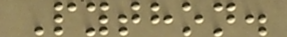Python.
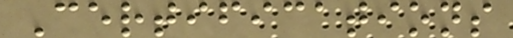Certifications
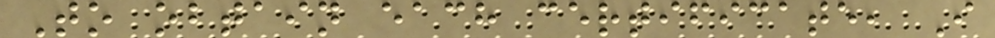To obtain each certificate, I
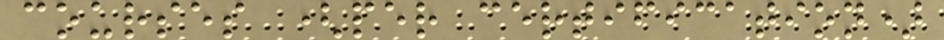courses (per certification)
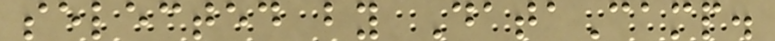selected by DataCamp.
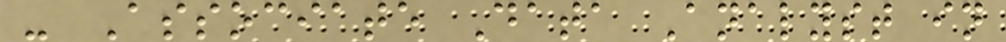- Associate Data Analyst in
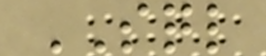SQL
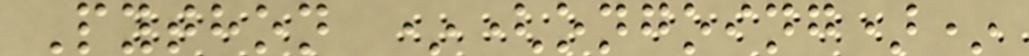Python *(ongoing)*
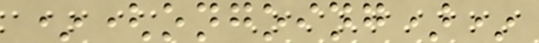*(ongoing)*
